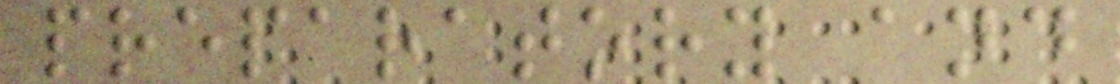preparatory and
